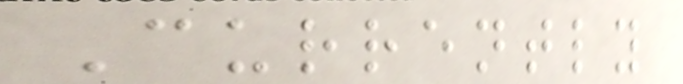Currently
